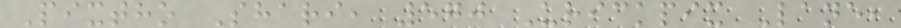Pixtho Shari, 570 Urickpix Lane,
